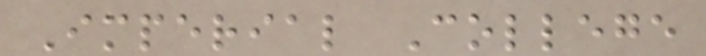Imperial College
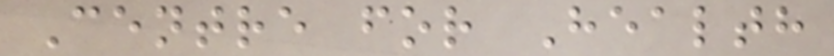Centre for Health
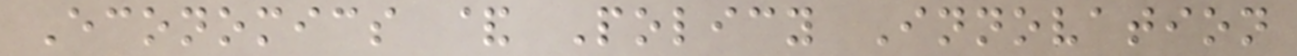Economics & Policy Innovation
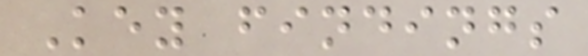Key findings
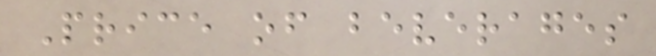Price of beverages
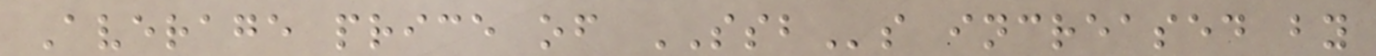Average price of SSBs increased by
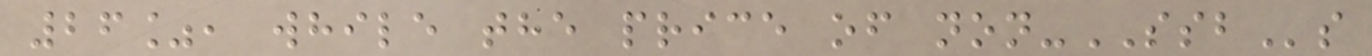26%, while the price of non-SSBs
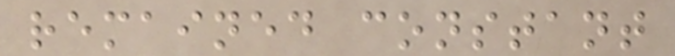remained constant
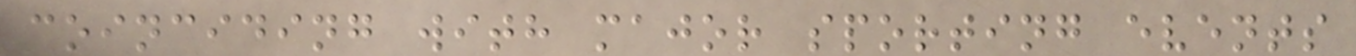coinciding with major sporting events
